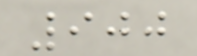900
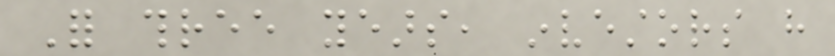For three years, investors have
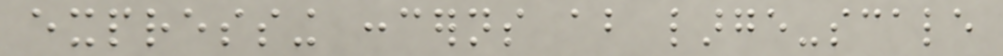expressing concerns about large-scale
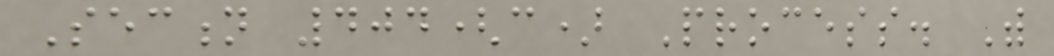Section 404(c) Process. With
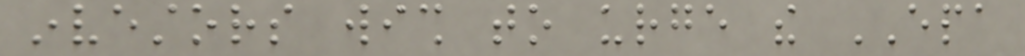investors wish to urge the EPA
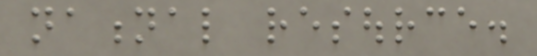national resource.
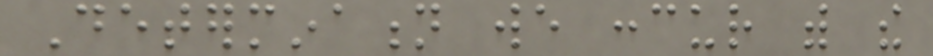Determination we concur with the
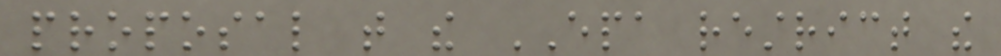proposal that the EPA restrict the
